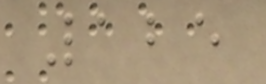125
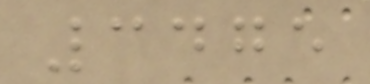3475
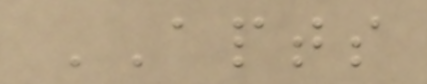APTS
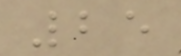25
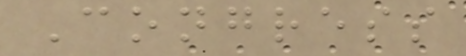Congress
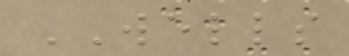WELLS
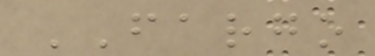FARGO
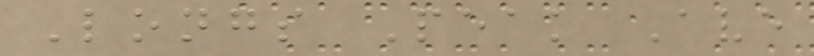Longs Peak Ave
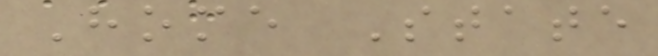Home State
